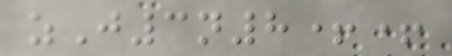zJ3n8++
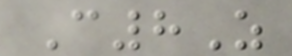C8Z
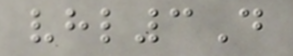vhl3D
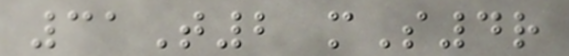31T2 mS4r
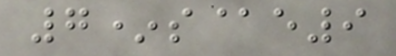7*s@e9
